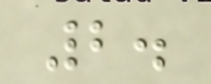2.
